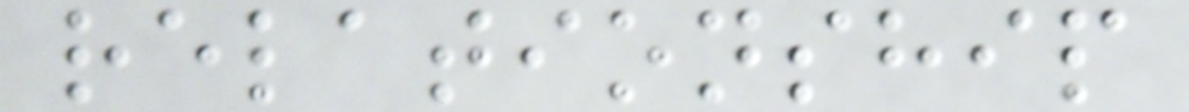relationship
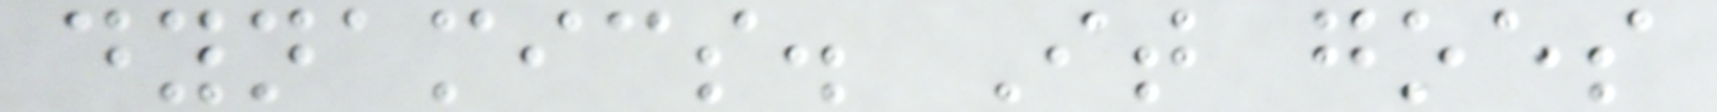dynamics. It goes
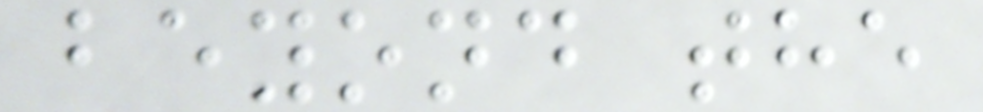beyond the
